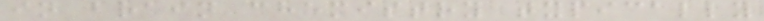in brain chemistry typically
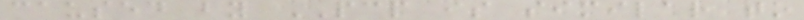caused by PCP is similar to
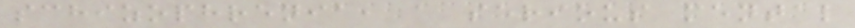schizophrenia, a serious mental
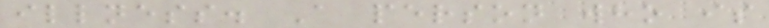illness. A person who is
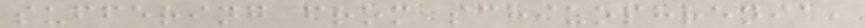suffering from schizophrenia,
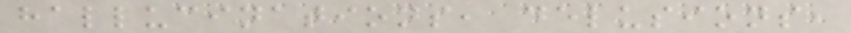hallucinations, delusions,
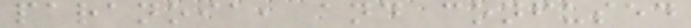paranoia, and confused
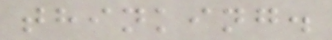thinking.
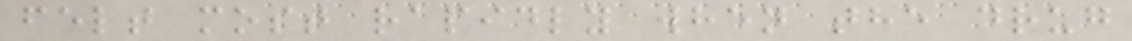felt most rapidly when the drug
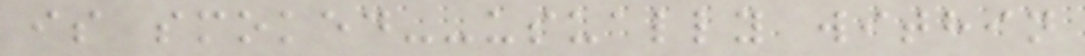is smoked--usually within
